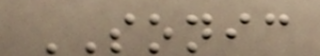SONIC
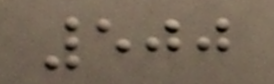500
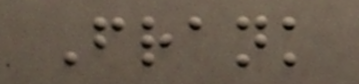Frank
